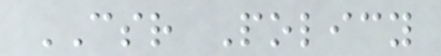CSR Policy
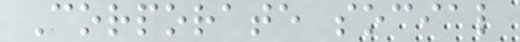Corporate social
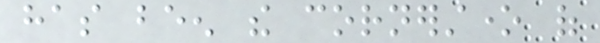has been the cornerstone of
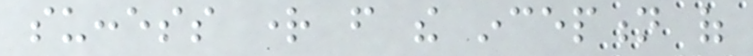success right from the inception of
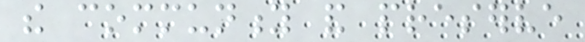the community and preserve
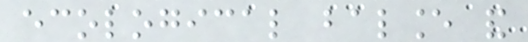ecological balance and
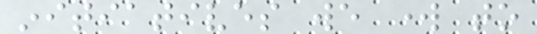initiatives we work to
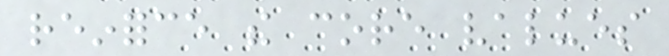reinforce the core values
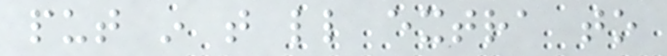put in that little extra to
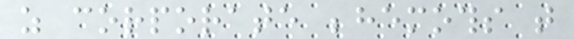as corporate behemoths that
